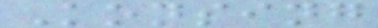Konsing
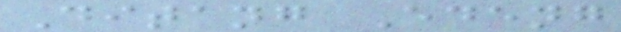Ditang Edeng
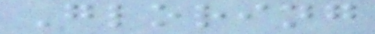Gloring
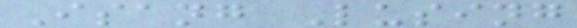Isang Lusing
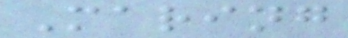Maring
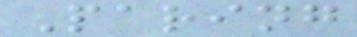Paring
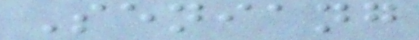Seniang
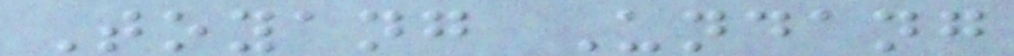Toyang Undang
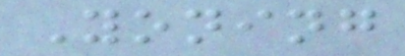Yoning
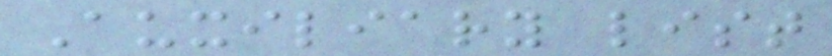Auxiliary list
